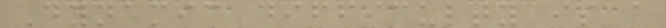Dynamic difficulty is a
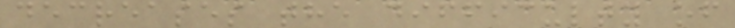decreases the difficulty of
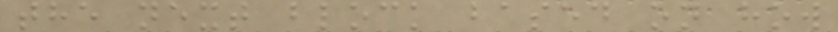the next block based on how
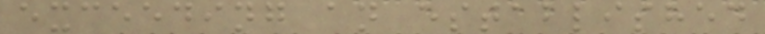exceeding an established
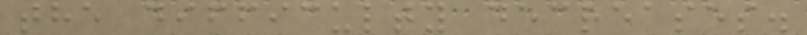the difficulty decreases.
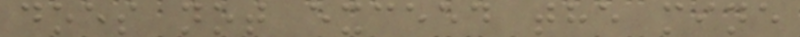does not exceed the mine
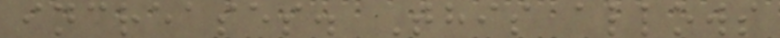increases. This allows
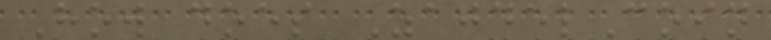How does ZajdelCoin
